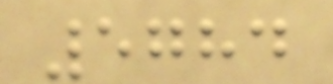5784
